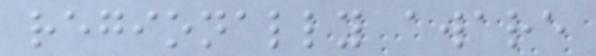regionally aware
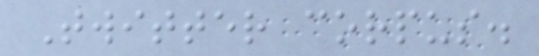Twitter corpus.
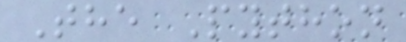The Python
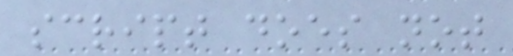script does not
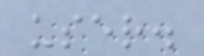user.
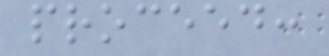proceed:
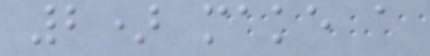2) make a
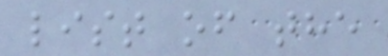list of the
